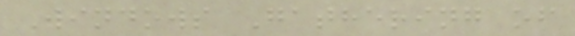Windows Gathering of
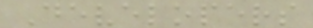Developers
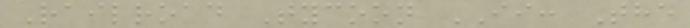Railroad Tycoon II: The
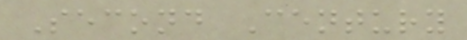Second Century
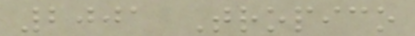2001 Tropico
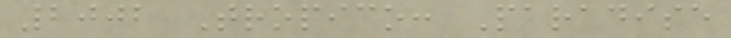2002 Tropico: Paradise
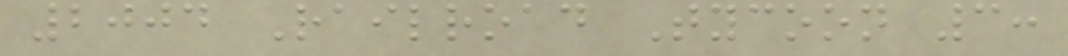2004 Railroad Tycoon 3:
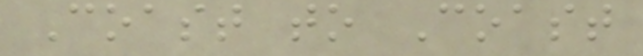Coast to Coast
